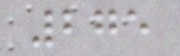275
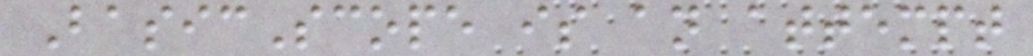BasicScope is an attempt
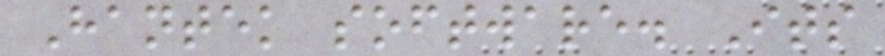Hantek software. Its
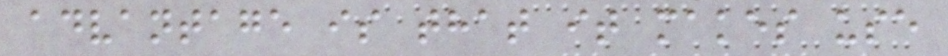advantage is that it makes use
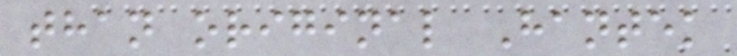than original Hantek
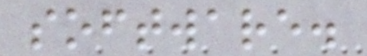software.
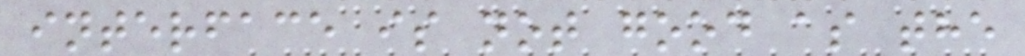interface is not good as the
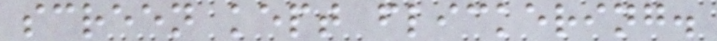screen kept flickering.
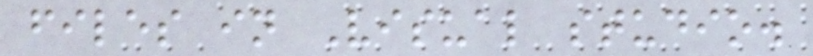files in Visual studio.
